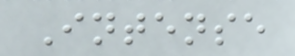Intense
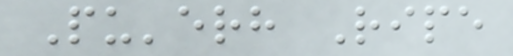Pu'erh Ripe
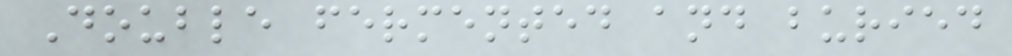Double fermented and buried
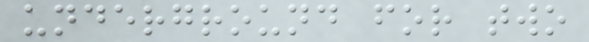underground for two
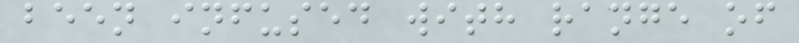been infused with range of
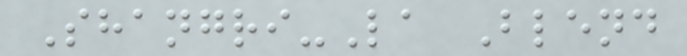Shangri-La Blend
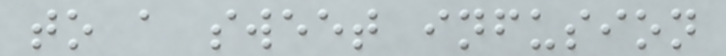to a sweet infusion
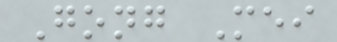Gong Mei
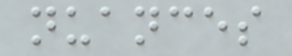nuances
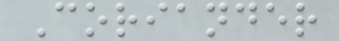Coriander
